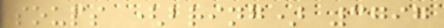soups (bring) 3797
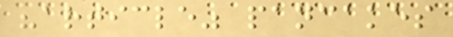"article" pancakes
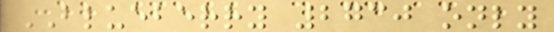BLUEBERRY 2730 only
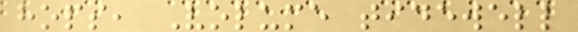hops, Volume tidewell
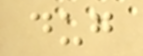dug
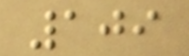109
